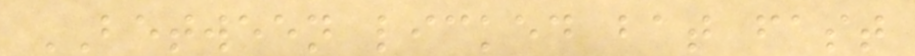BETWEEN licked bat fast
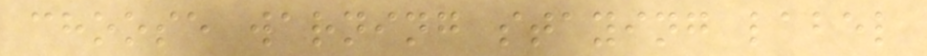choose warning staying label
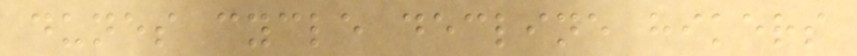dunes cycle decline hikers
